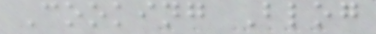Cooking Blog
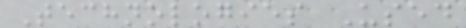Technologies Used
